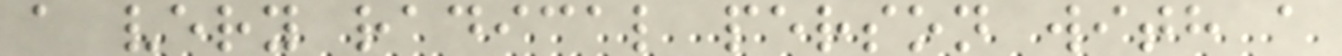a very radical person with a
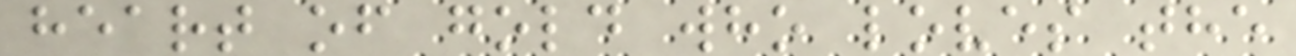heart of gold who loves the
